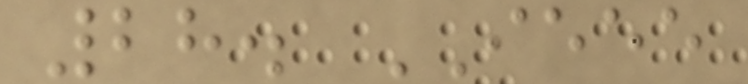28. IEEE
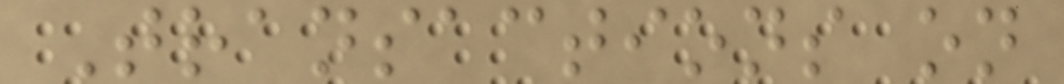Transactions on
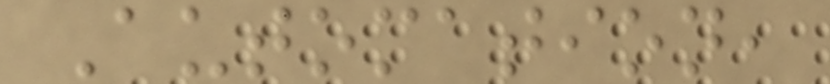Automation,
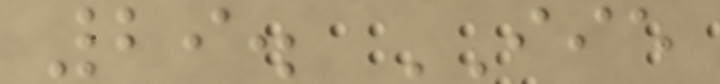29. IIE
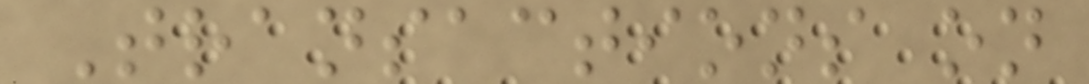Transactions on
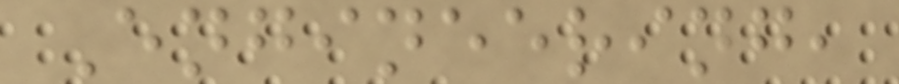Engineering,
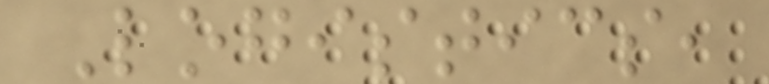Logistics,
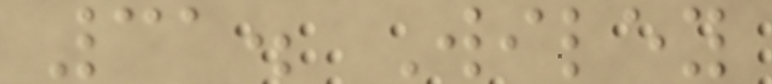31. Wiley
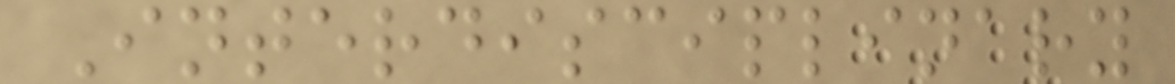Interdisciplinary
